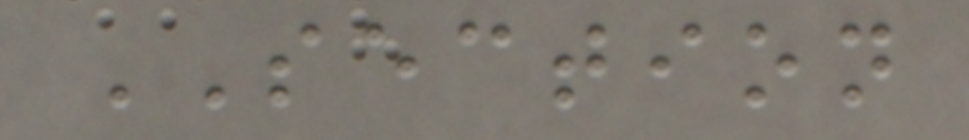SECTION
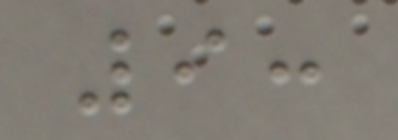9:
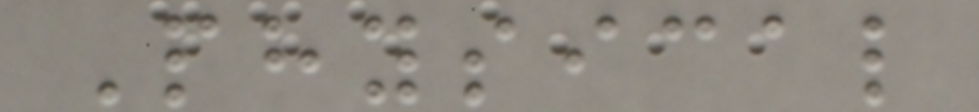Physical
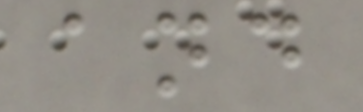and
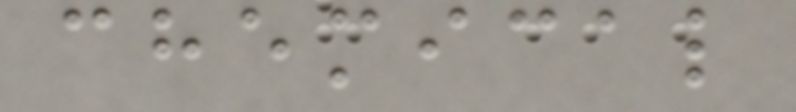chemical
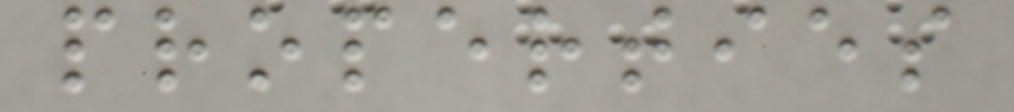properties
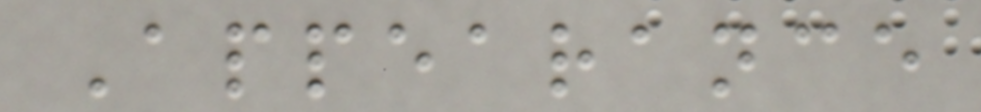Appearance
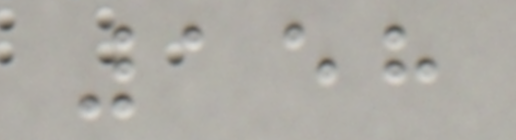158
